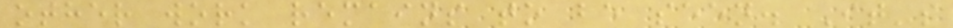other work remains to be seen. It's
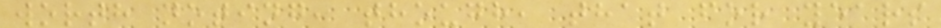worth noting, though, that for years
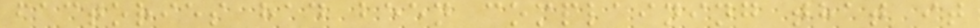factories had been complaining that it
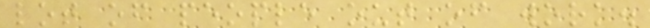lot of people out of work.
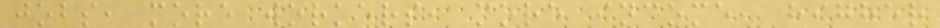jobs, more workers, more income, higher
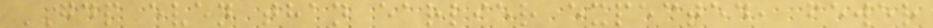GDP even than earlier expected, fewer
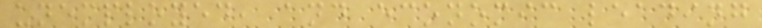unemployed, and economic leading
